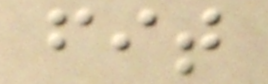fit
